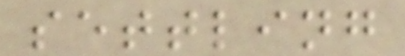settling
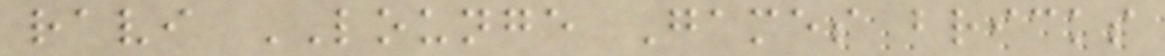ravi LOUNGE Games bricks
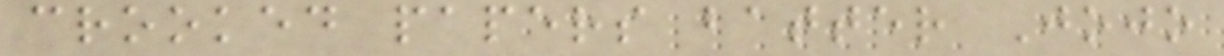crooked papers batter Jojo
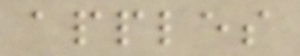apples
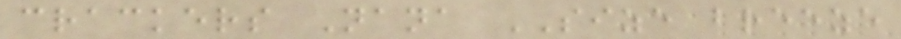crackers Nana SIZE breeze
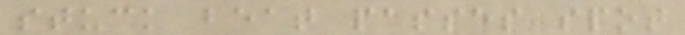stuck beat passes spot
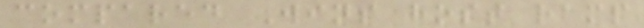compared Wins host ramp
